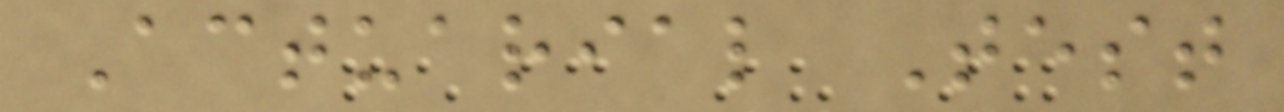Actuarial Test
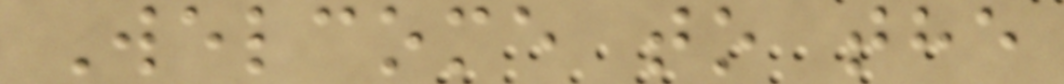Welcome to the
